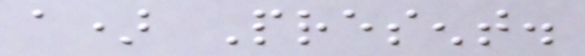a) Present.
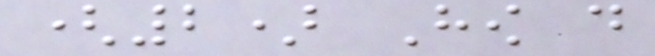(2) How do
